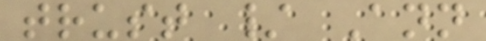trust / Ann
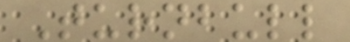Turnbull
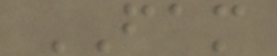FAM
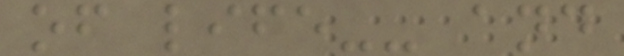of life-- and
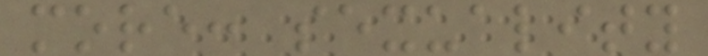more: sexuality
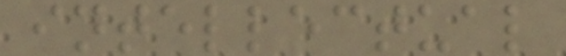intellectual
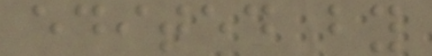edited by
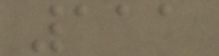111
